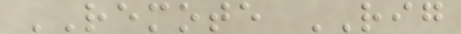REMOTE RIG
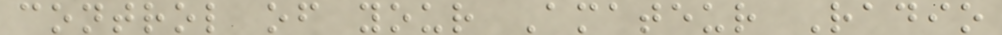control of your Amateur Radio
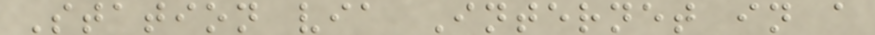Station via Internet in a
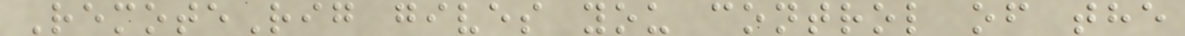RemoteRig gives you control of the
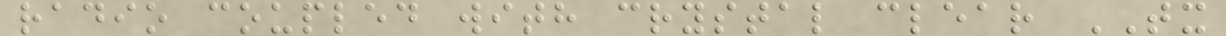radio coupled with crystal clear TX
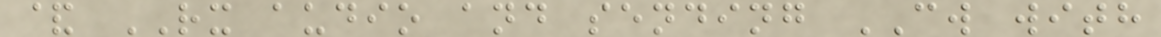& RX audio and sending CW with
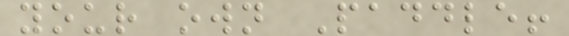your own Paddle!
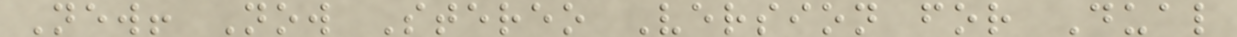New! Now Stereo Version for Dual
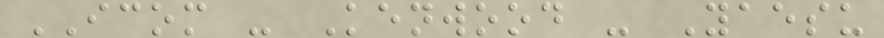ICOM - Kenwood - Yaesu
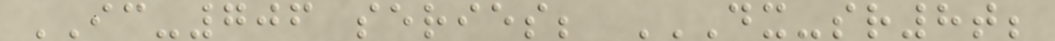IC-706 series; DX-SR8T;
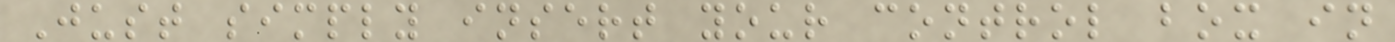Just simply insert your control box in
